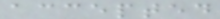accepted
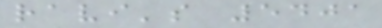ravi's 5401
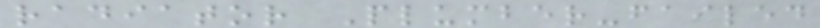radiator Plumber-failed
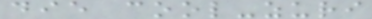die cool-zuri
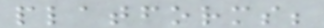platforms;
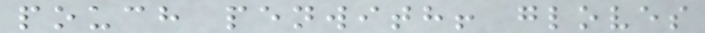pouch penwith! gloves
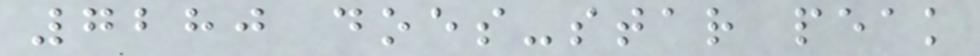7280 does-star peak
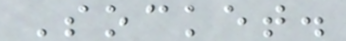Socket.
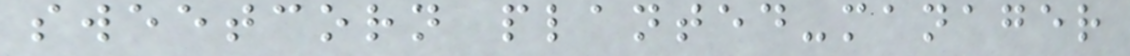sweetcorn planted-manager
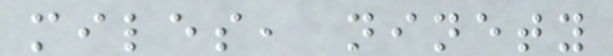miles, ninety
